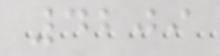4209
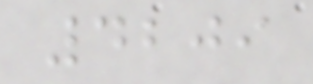4209
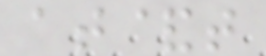at&t
